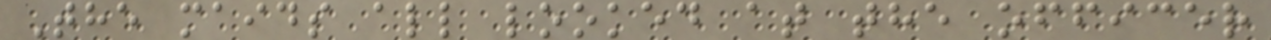The maids all looked at the officer
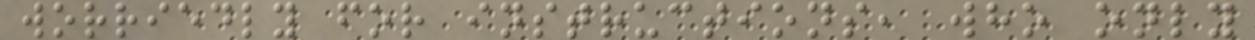worriedly for instructions, who only
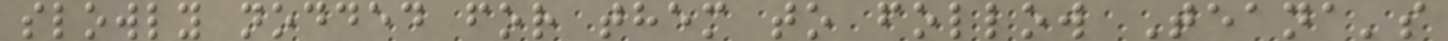slowly nodded for them to follow Teana's
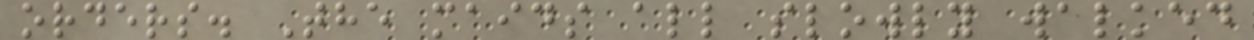orders. The maids all slowly walked
